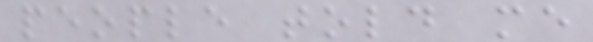people told me
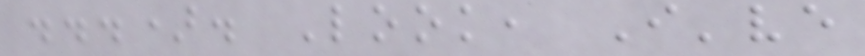...). Look, I've
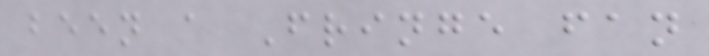been a Fringe fan
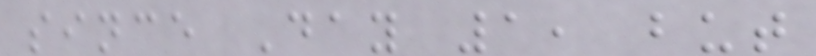since Day 1, but
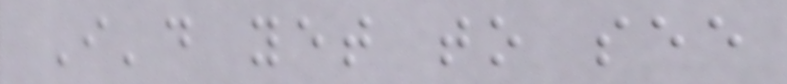I'd yet to see
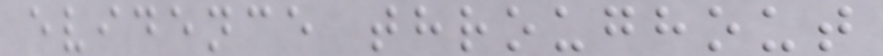evidence throughout
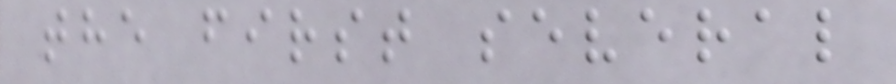the first several
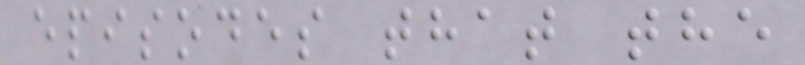episodes that the
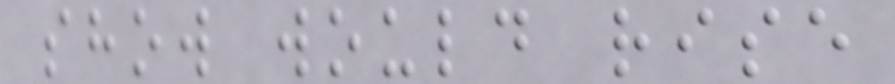show would rise
